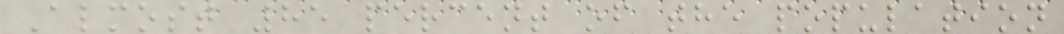Almost 85 percent of the population
